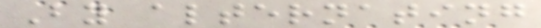By alternating
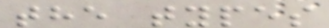the types
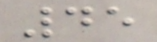45
